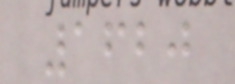1620
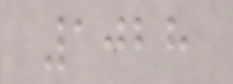1028
